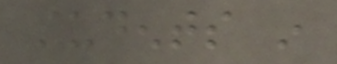students in
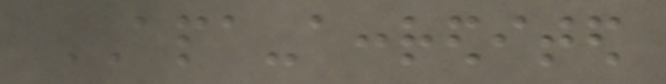APA-accredited
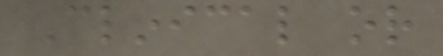Clinical or
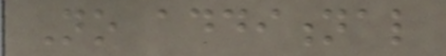No additional
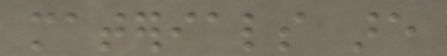materials are
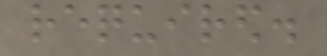required.
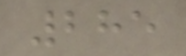285
